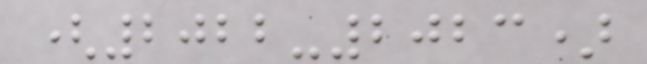(2022-2023)
